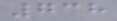738
